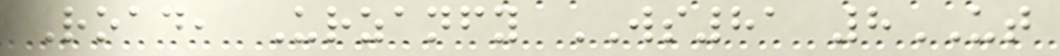Road, Urzanfy WS81 8UT
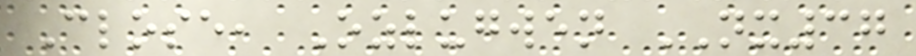Close, Ozlugwen NX37
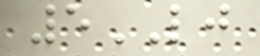5LJ
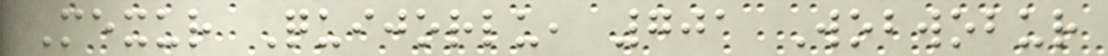Mexur Quijorlu, 701 Wobwobur
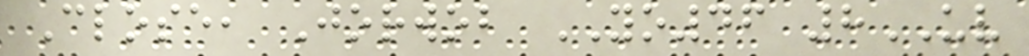Close, Jorwob YO46 8UV
